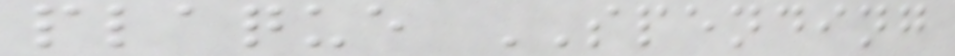plaque SPENDING
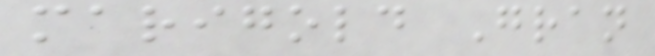marigold Gran
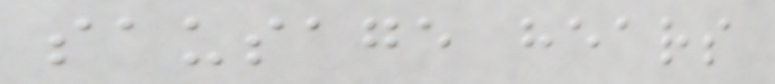sausage hears
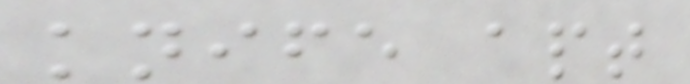knife apt
